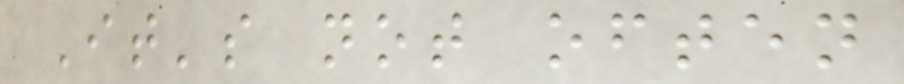It's not often
